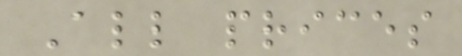All prices
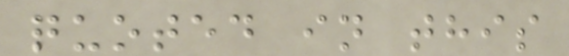quoted in this
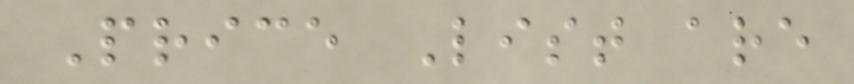Price List are
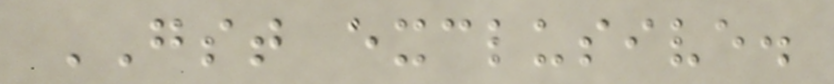GST exclusive.
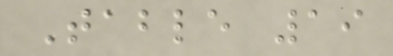Table 19
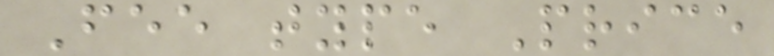Fee type Price
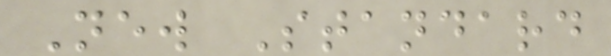New Standard
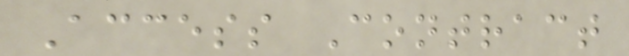Access Contract
